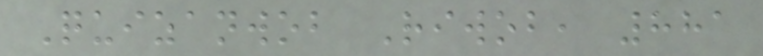Quizanwob Riwob, 881
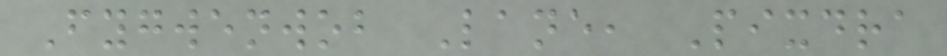Fygwenwob Lane, Pixdra
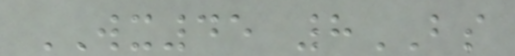WX45 8BS
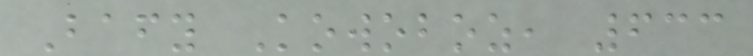Bafy Kowoboz, 633
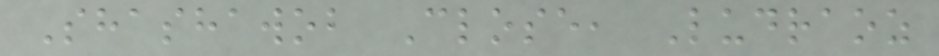Shashawob Close, Ludraoz
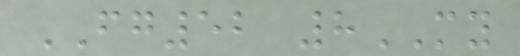FG52 8MY
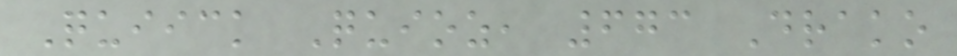Quiick Quioz, 673 Drako
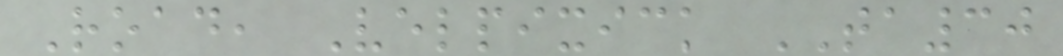Road, Velpixick TA30
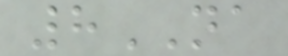8NA
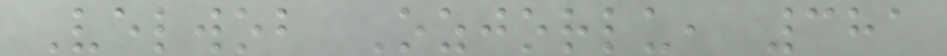Velwob Ozjorlu, 381
